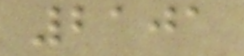2101
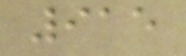915
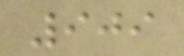909
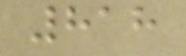818
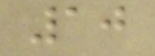10
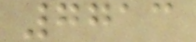7713
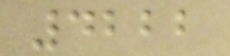4222
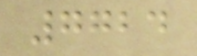7724
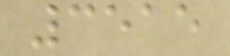3515
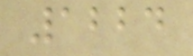1224
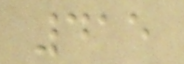415
